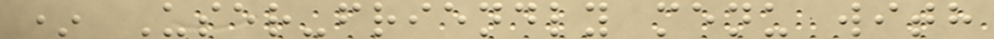* User-friendly menu with
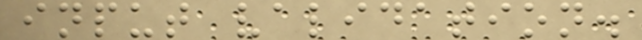input validation.
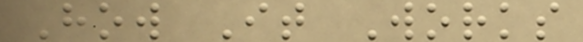How It Works
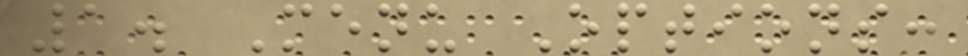1. Menu Options:
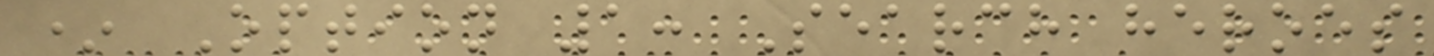* Option 1: Search heroes
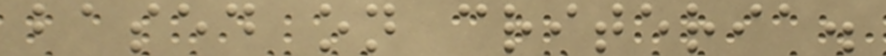based on criteria.
